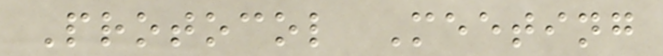Protocol Meeting
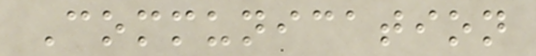Communication
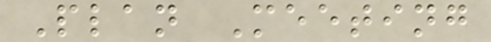Plan Meeting
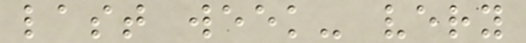last week- very
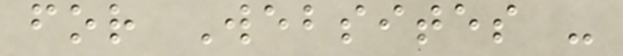for Websites -
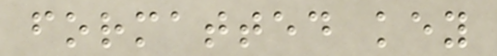formatted key
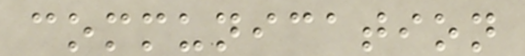communication
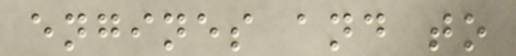engines and to
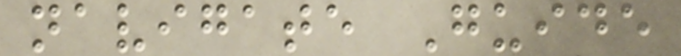navigate Guide
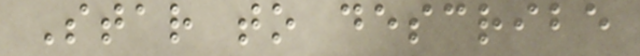Star to describe
